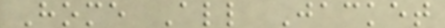Home All Jacket
